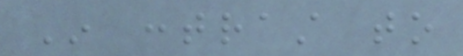In contrast to
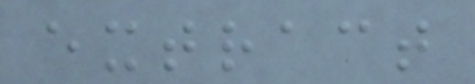extract
